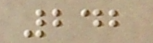242
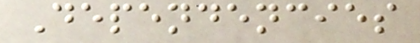Dependencies
